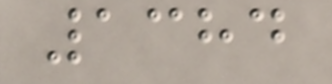1384
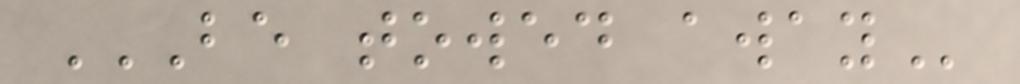BE TOWED AWAY
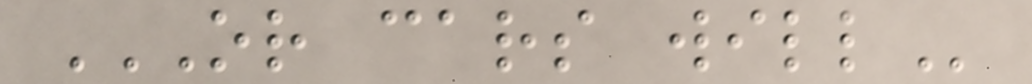OR CARS WILL
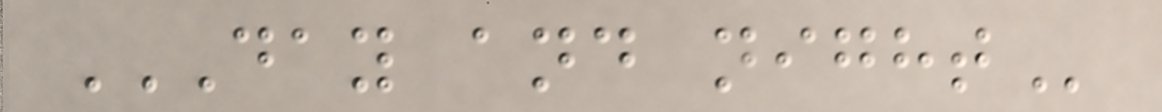DAY AND NIGHT
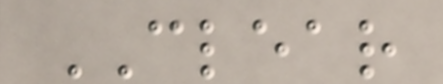CLEAR
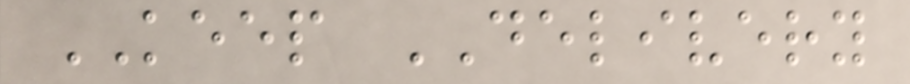KEEP DELIVERY
